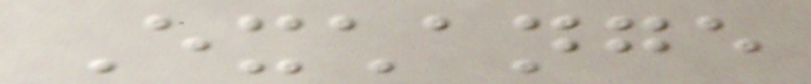Exchange
